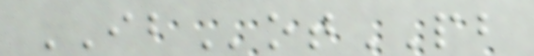IBotPB
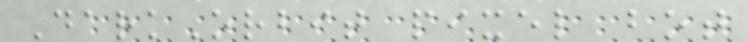DarkOrbit pixel bot
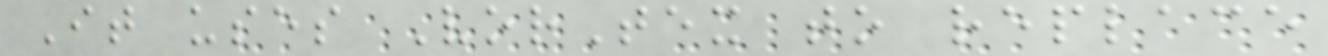It uses VorTex to replace
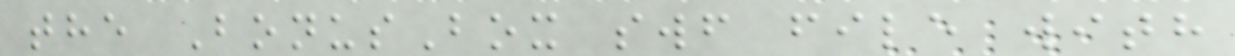the BonusBox swf file with
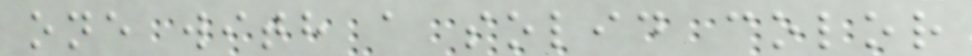one with a solid color
